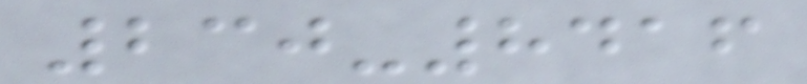230-8416
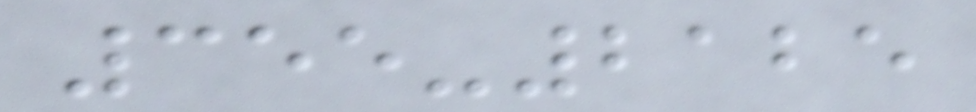355-2125
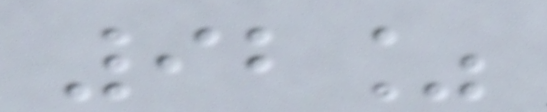92%
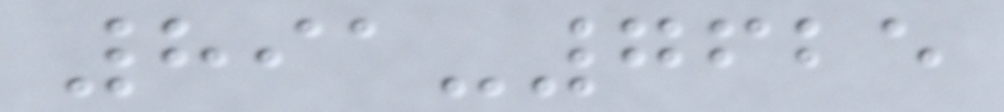891-7625
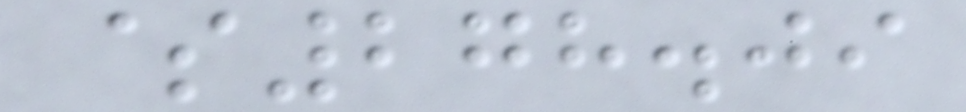$278.09
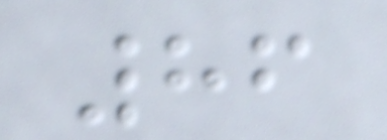86
